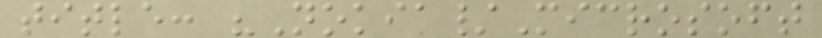title: "Nokia/Microsoft
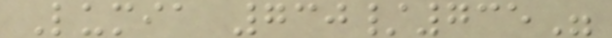Lumia 730/735"
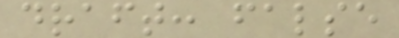draft: false
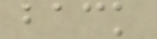back
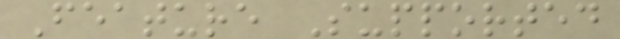Feature Supported
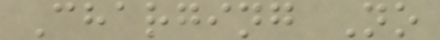Charging No
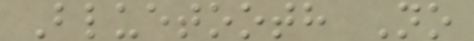Bluetooth No
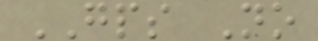GPS No
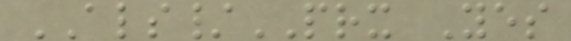ALS/PRX Yes
